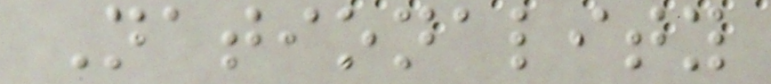Nationality
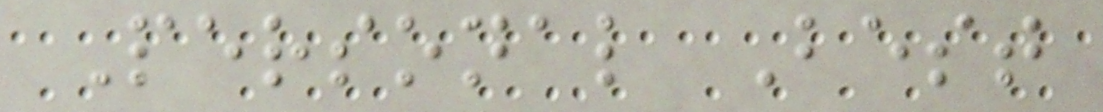Personal Best
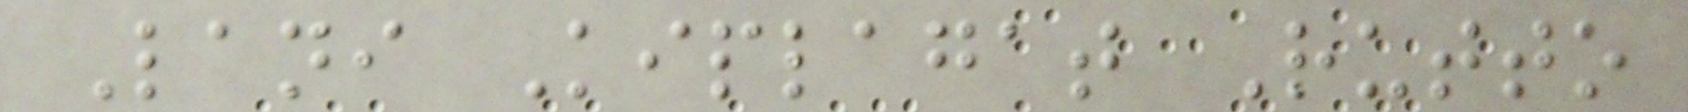Lani Kiplagat Rutto
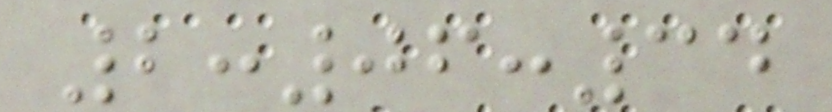2:06:34
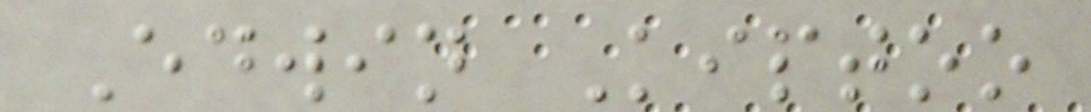Edwin Kiptoo
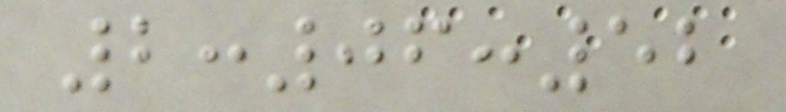2:06:52
